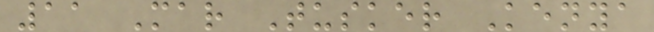11 Mar Tusker Kenya
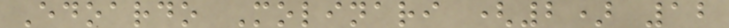Edoardo Molinari (2) 12
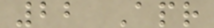22 Apr
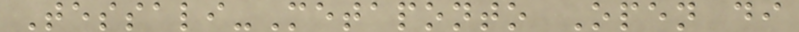Tessali-Metaponto Open di
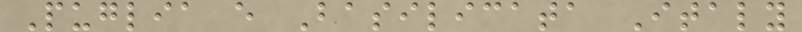Puglia e Basilicata Italy
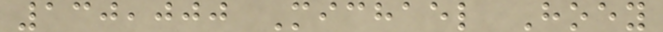130,000 Michael Hoey
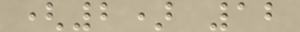(2) 12
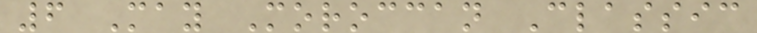6 May Moroccan Classic
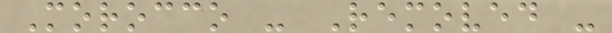Morocco - Removed -
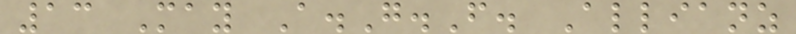13 May A.G.F. Allianz
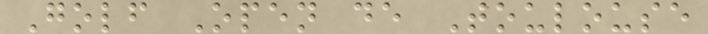Golf Open de Toulouse
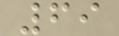69
